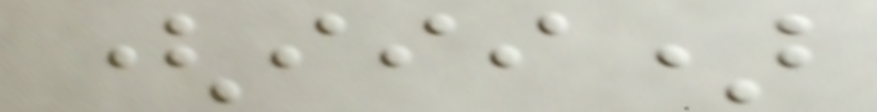(iii)
